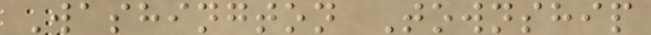Washington Township
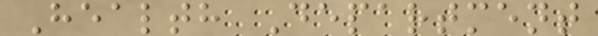Health Department
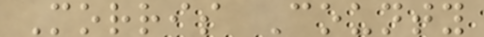Morris County
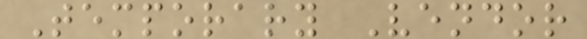Temporary Vendor
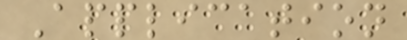Application
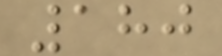180
